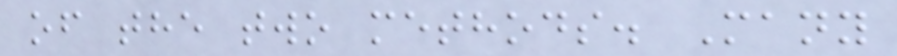of the two methods. Many
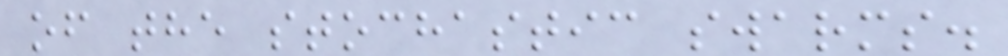of the stochastic swarms.
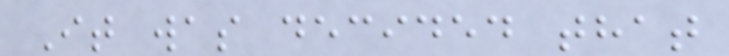It was decided that
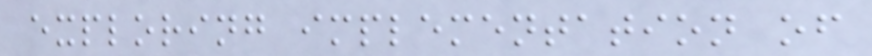exploring implementation of
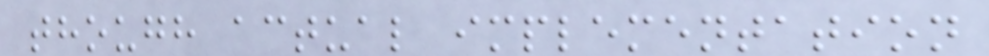though actual implementation
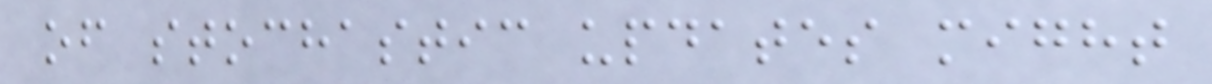of stochastic updates might
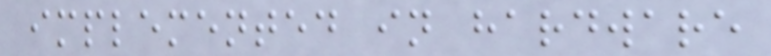implemented in hardware
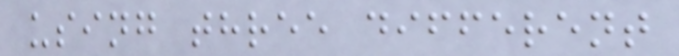using three different
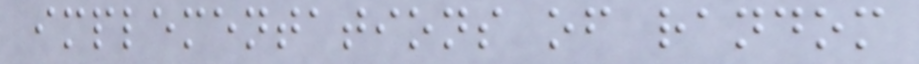implementations of random
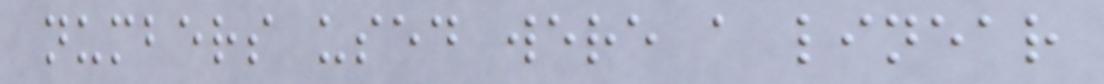numbers used were a linear
